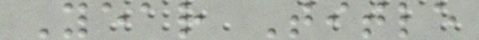Year Title
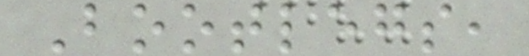Bootlegs,
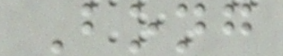Bong
